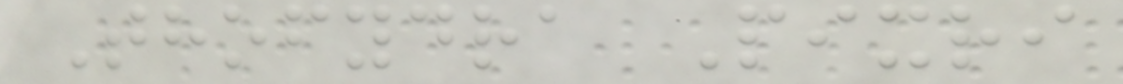Thofydra Pixri
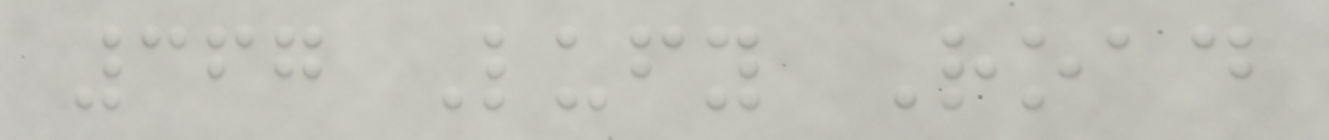367 Lufy Road
